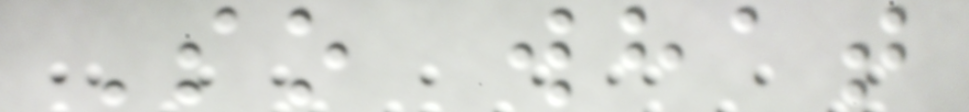So what
